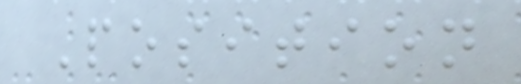Position
